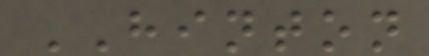HINTON
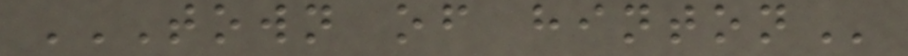TOWN OF HINTON
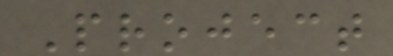Project
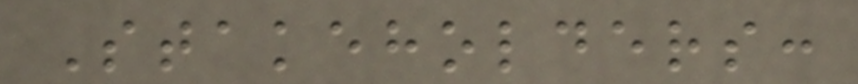Stakeholders:
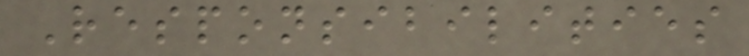Responsibilities
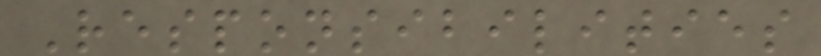Responsibilities
